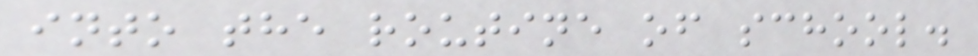into the routine of school.
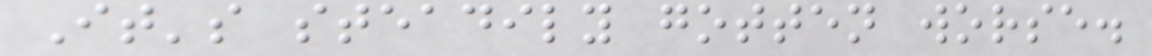It's steadily gotten worse.
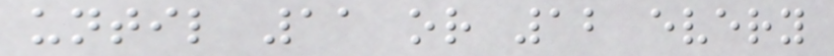until 11 or 12 every
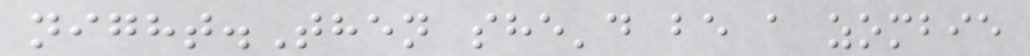night.Then she'd be a zombie
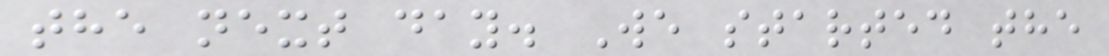the next day. We started the
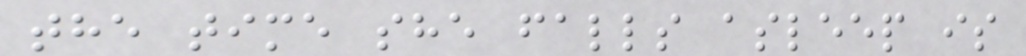the time she falls asleep is
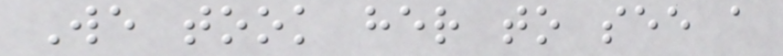We took her to see a
